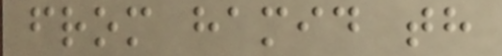from hamid th
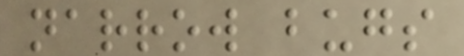narrow bugs
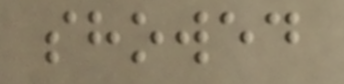showed
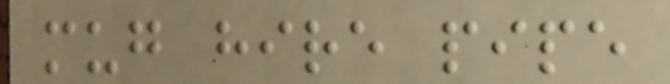mug hire pipe
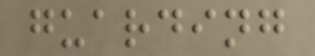guarding
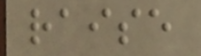raise
